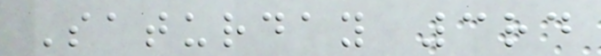Saturday 3rd
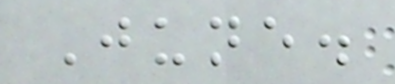June.
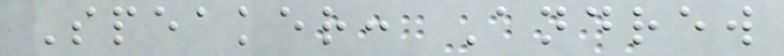Speaker: Andrew
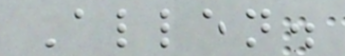Allen.
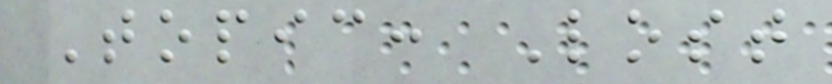Topic: Lost
